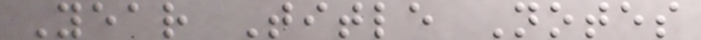Year Title Notes
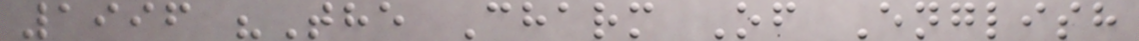1996 "The Charm Of English
